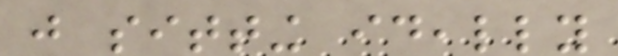just sitting ideally
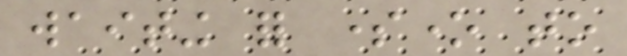waiting for someone to
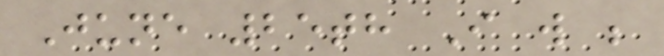June 25th I will be
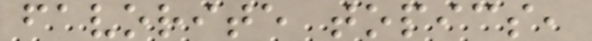favorite topics,
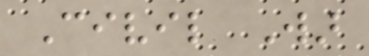Civil War
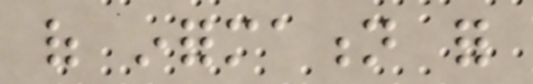of information for
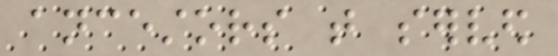ancestors that served
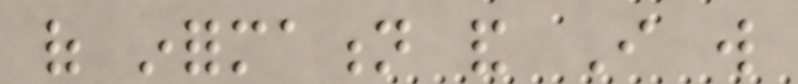of information and I will
